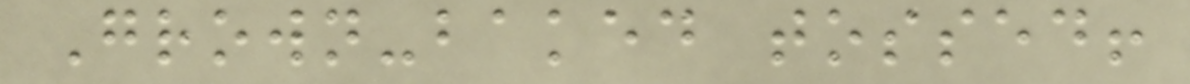Grown-baked tossed!
